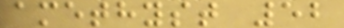amethyst 52
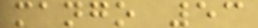mango 53
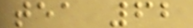tea 62
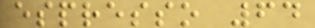espresso 64
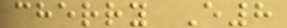cherry E8
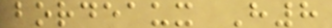bordeaux H8
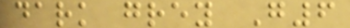dark grey G6
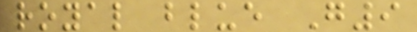royal blue G9
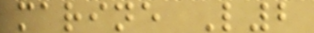marine L2
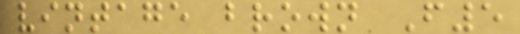vintage brown F5
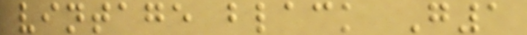vintage black G1
